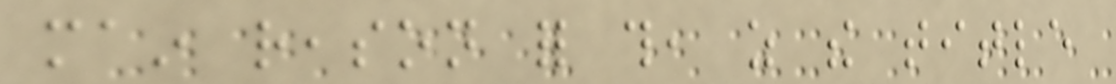main reason for this, as the title
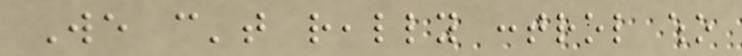We can't really control who
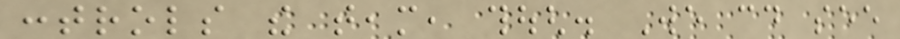controls the team, though. We could see
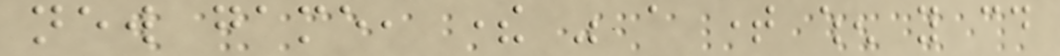new game, there was a time when you could
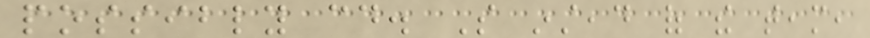possibly could. So instead of the team,
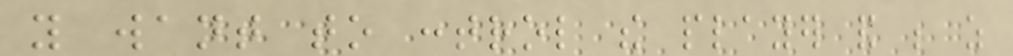you want to control the player and be as
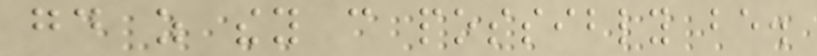good as they can possibly be.
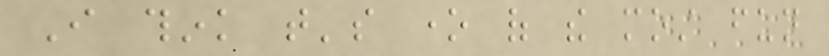I think that's one of the most fun
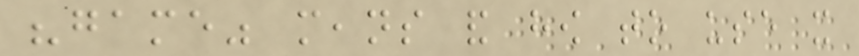"game" means and how to use it
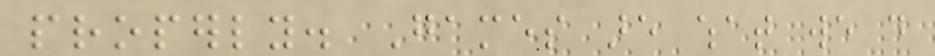properly. Games are what we do
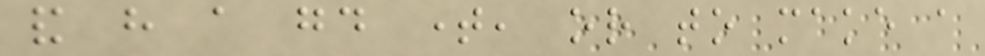and have a good time, or to make a
